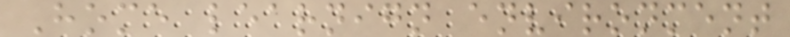Home learnign environment
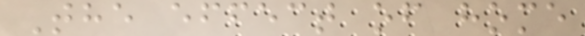The effect of home
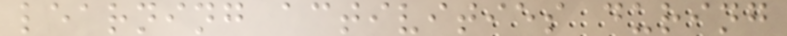learning activities during
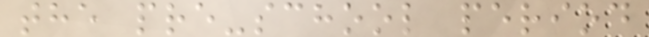the pre-school period
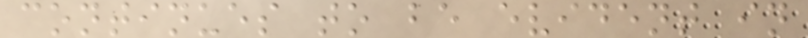continues to be evident in
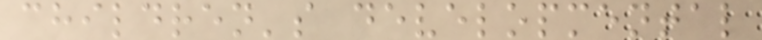children's developmental
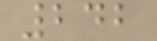242
